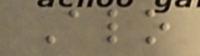Alo
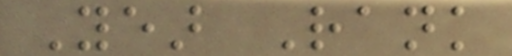Year Rank
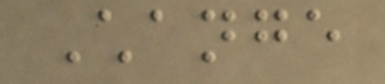Change
